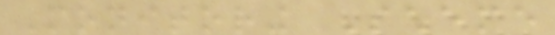Monitoring Scheme
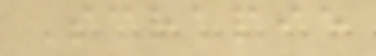Scrapie
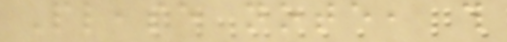Please note, this
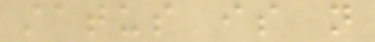status is not
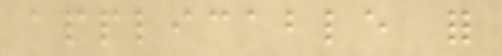applicable for
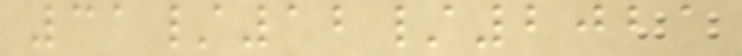31/12/2021
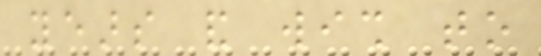years and wish to
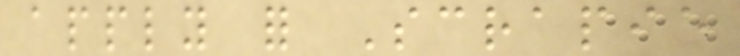apply for Scrapie
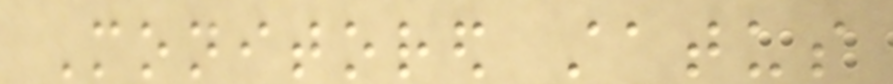Monitored status
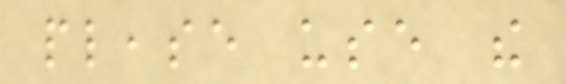please use the
